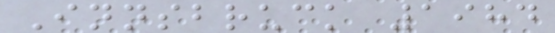Innsbruck 1984
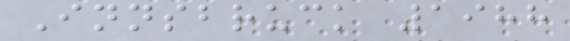Innsbruck 1988
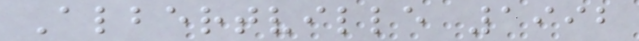Albertville 1992
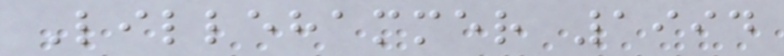Lillehammer 1994
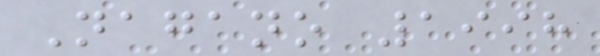Nagano 1998
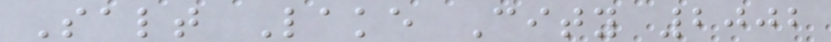Salt Lake City 2002
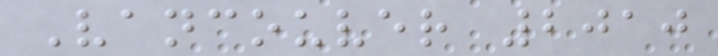Vancouver 2010
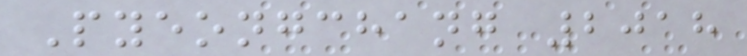Pyeongchang 2018
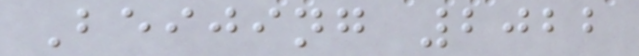Beijing 2022
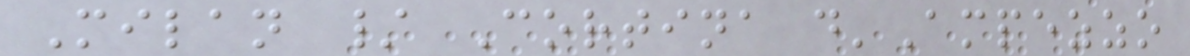Milan / Cortina d'Ampezzo
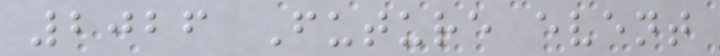2026 Future event
